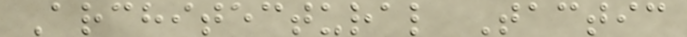Architectural Tactic
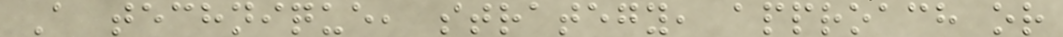A technique, strategy, approach or
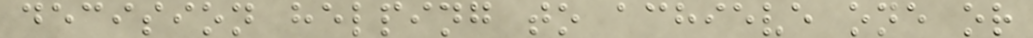decision helping to achieve one or
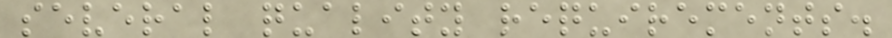several quality requirements.
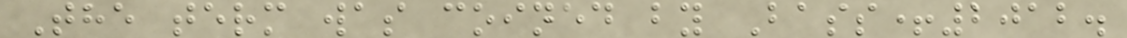The term was coined by Bass+2012.
